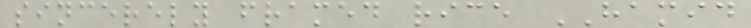sincerely framed rice HAMID
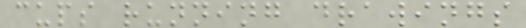cups running drawings
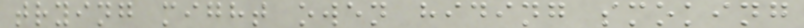trying might owen hiding smoking
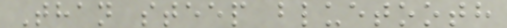Than steep bluetooth
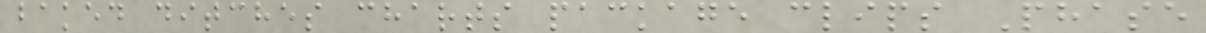baked ditches charts package clips Phase
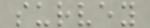survey
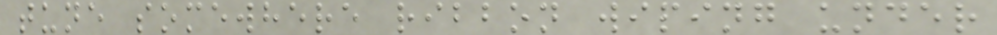tune somewhere ribbon wiping under
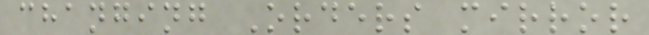changing Orders mirror
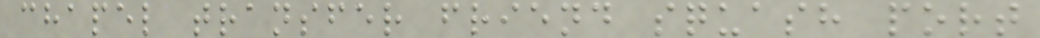chapel transfer friend squash port
